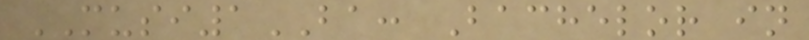MUSI1BA: Bachelor in
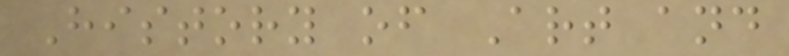History of Art and
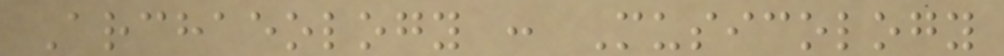Archaeology : Musicology
